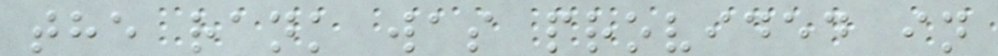the rank was provided in
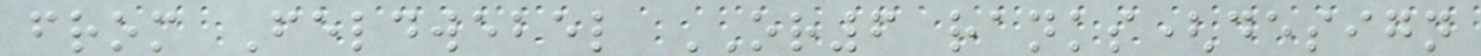from Feldwebel OR6 ranks(design
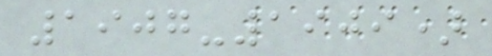1907-1909)
